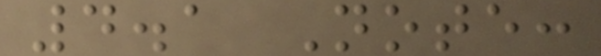4.1 Note:
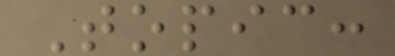Topic:
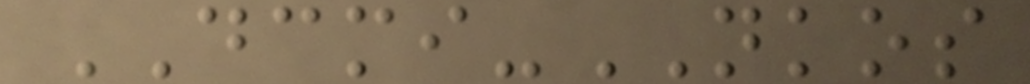DCMI-NKOS
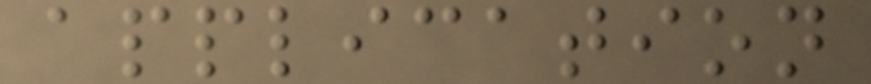application
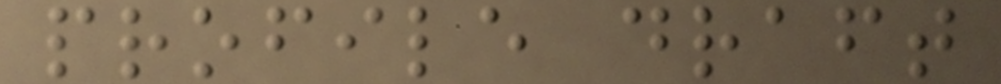profile draft
